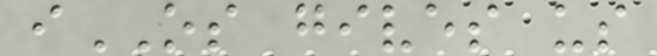iOS gives us
